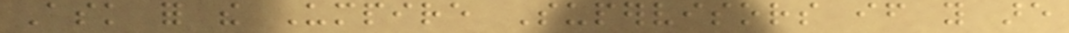Ask for the Umpire Supervisors if you are
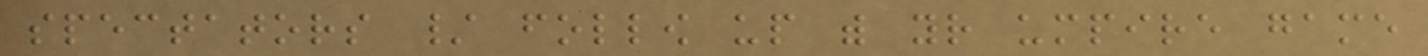spectators / follow up with your umpire game
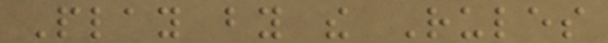Play by the Rules
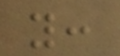you:
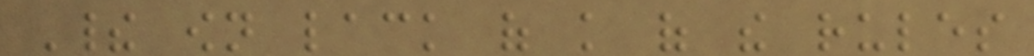Their own lack of knowledge of the rules
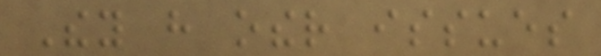They have other issues
